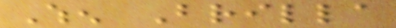When Brilla
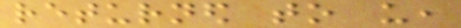returned to us,
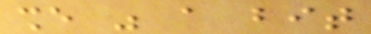she was a bit
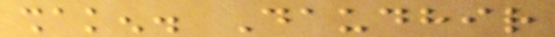shaken. Daudhir
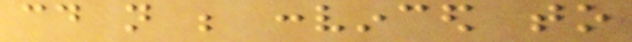could not be convinced to
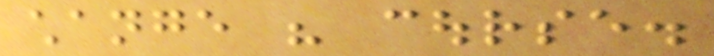change his course.
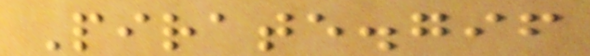Pirate.gif
